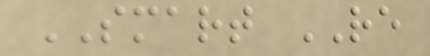SMART RE
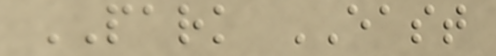PARK EAST
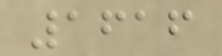1616
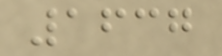1637
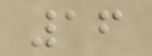16
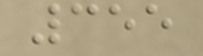355
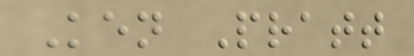Ken Pratt
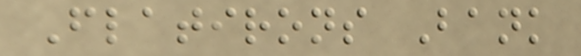Flatirons Bank
